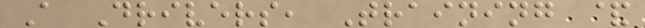A Drivers, Training &
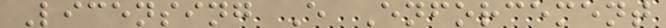Licensing E Enforcement
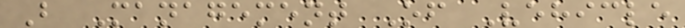B Management Of Vehicle
